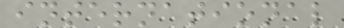international
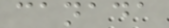canada
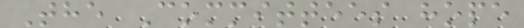The Committees hope
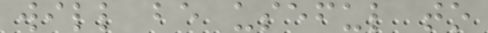will be useful to
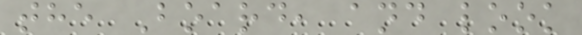the Board, and look
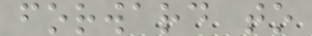forward to
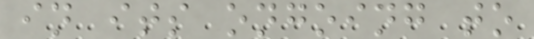in its ongoing to
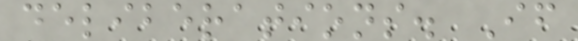deliberations. If
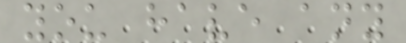you have any
